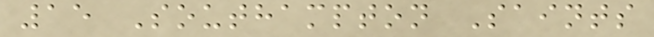15 Southampton Saints
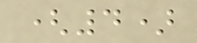(4)
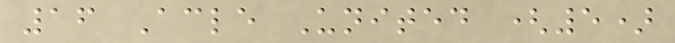16 Acle United (5)
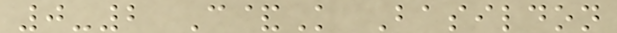0-2 C&K Basildon
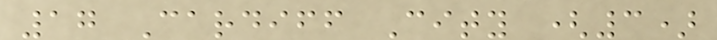17 Cardiff City (3)
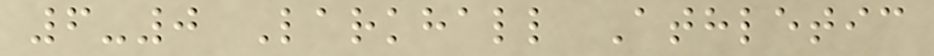6-0 Larkhall Athletic
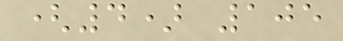(4) 105
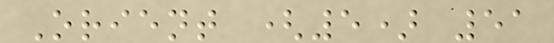Orient (5) 51
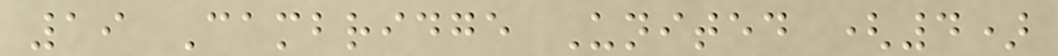19 Cambridge United (4)
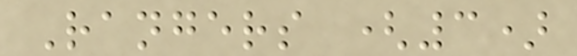Rangers (3)
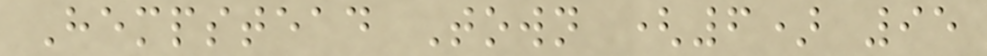Hempstead Town (6) 95
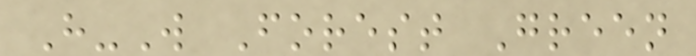H-W Forest Green
